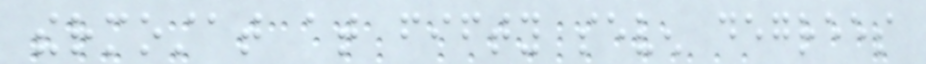thermostat at fifty seven degrees
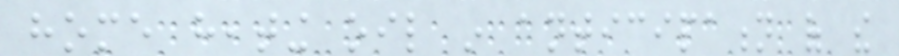home heating oil in anticipation of the
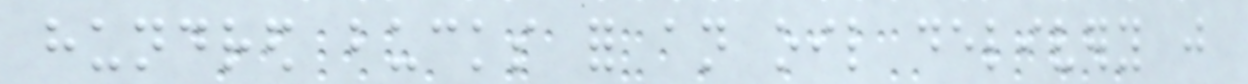hundred bucks for an oil delivery just
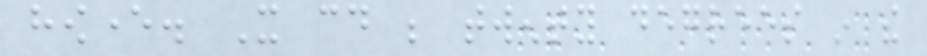however. It could be twenty degrees in the
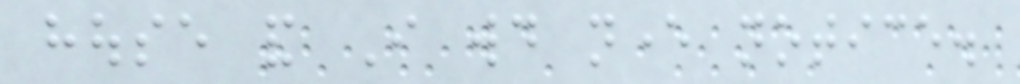house and I would never notice.
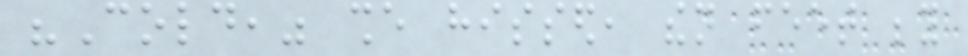"Cold," she hissed, then feet beyond
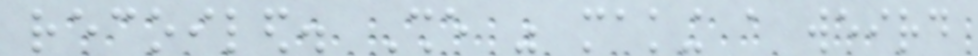recoiled. She was making a weird
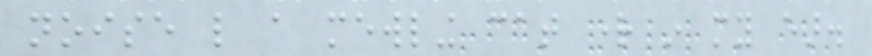noise like a mewling cat right in my ear.
